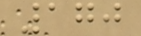170
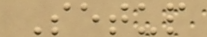Setup
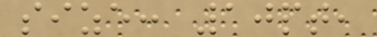size: 10pt,
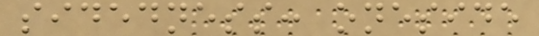sidedness: oneside
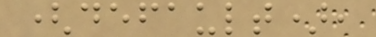(default),
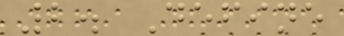2. Define
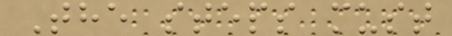The steps must
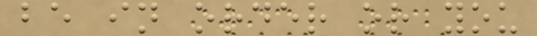be in order or you
